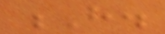H.
